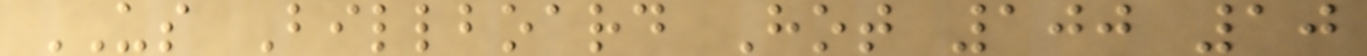US Billboard Hot 100 10
